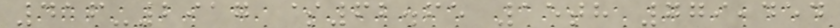416-2917 $62.65 15th 779,454
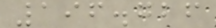196.726
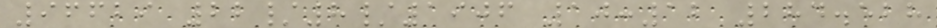96629 22/8/1906 10:12 284.528
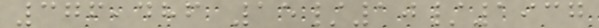376,486 15/10/1937
